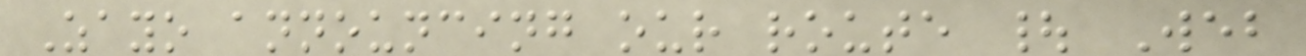Zayo announcing our route | Web
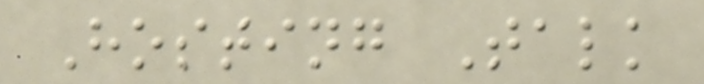Hosting Talk
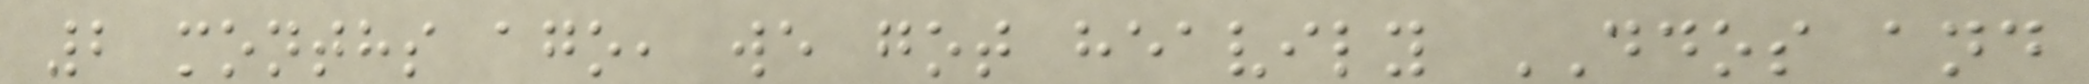2 months ago, we got heavily DDOS and
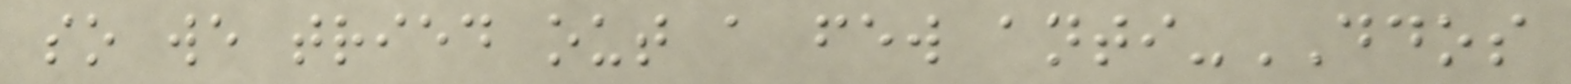so we tried out a few anti-DDOS
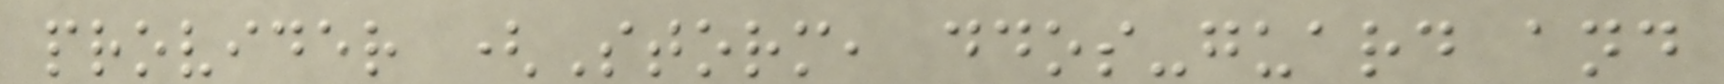provider (Storm, ddos-guard and
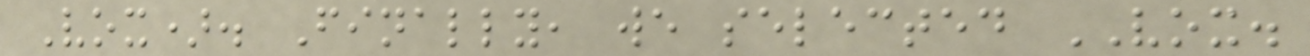Vox). Finally, we selected VOX.
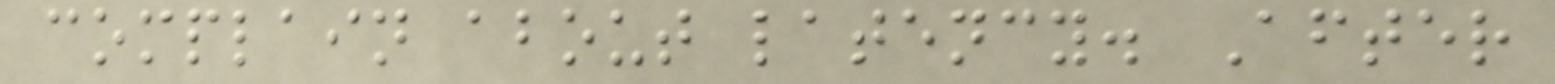complain about latency. After
